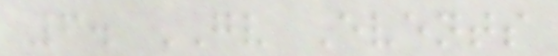6. GV Events
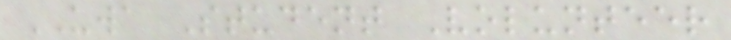UWA Student Volunteer
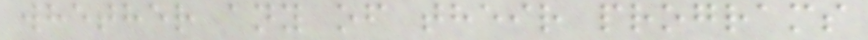whether any of their programs
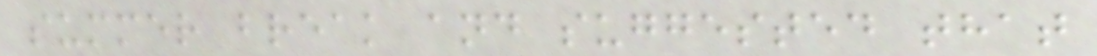summer break and suggested that
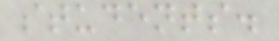students.
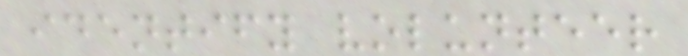identify volunteer
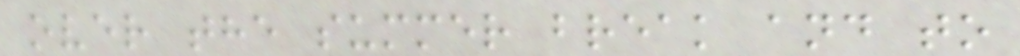over the summer break and to
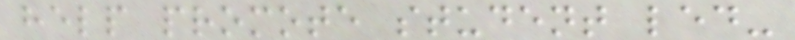help promote student led-
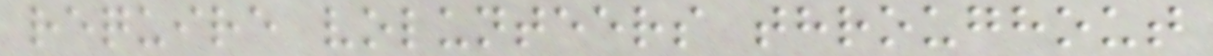require volunteers throughout
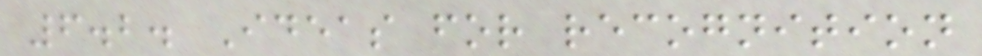6.2. Ideas for recognition
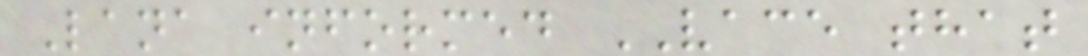Lana informed VACE that
